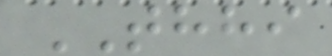THHI
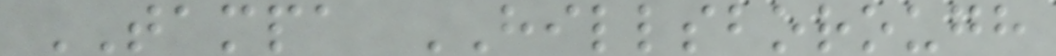TAMPA HILLSBOROUGH
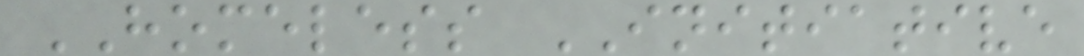HOMELESS INITIATIVE
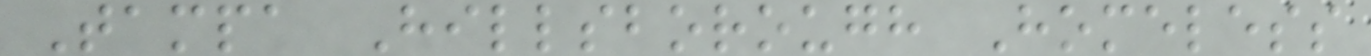Tampa Hillsborough Homeless
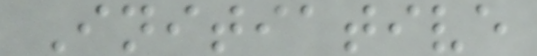Initiative
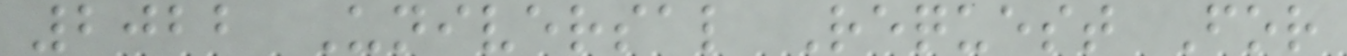2022 Universal Request For
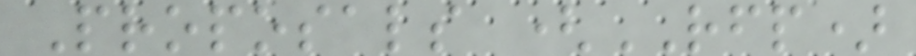Proposals (RFP)
